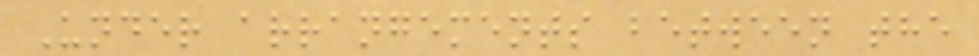Under arrangements between the
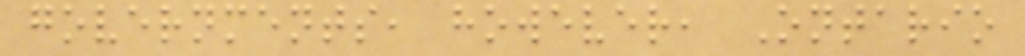governments, however, Ontario
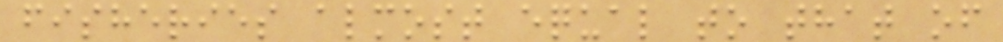fisheries almost equal to that of
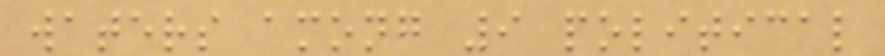waters among 9 political
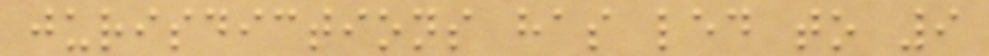jurisdictions has led to 9
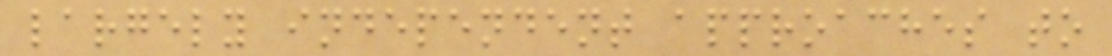largely independent approaches to
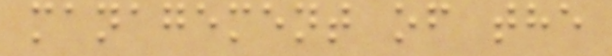management of the
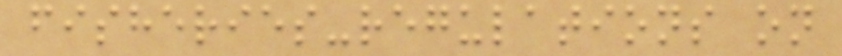fisheries-regulations on
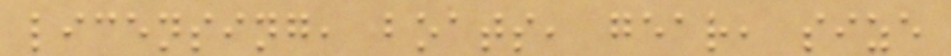licensing, boats, gear, size
